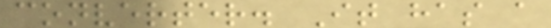converter. It has a
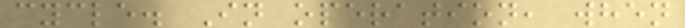cycle. In operation, when
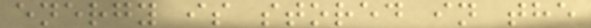energy is stored in the
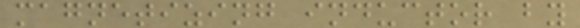magnetizing inductor by
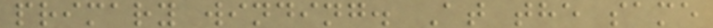primary winding. At the same
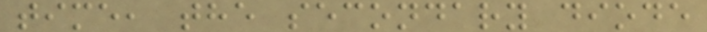time, the secondary diode
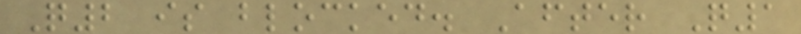Q2 is blocked. After Q1
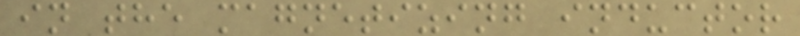in the magnetizing inductor
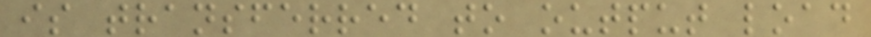is transferred to output load
